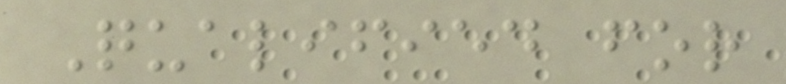Qualified for
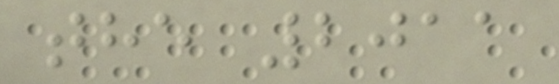the 2011
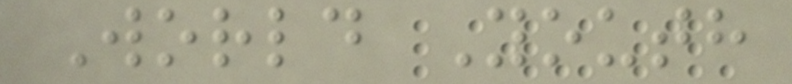World Youth
